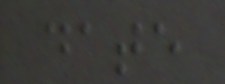date
